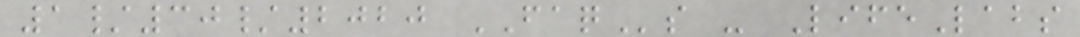1/30/2020 FAQs - LifeLabs
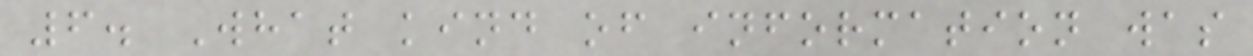6. What kind of information was
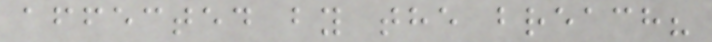affected by the breach?
